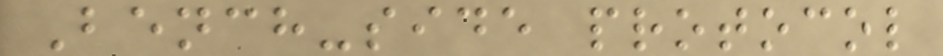Bench-side protocol
